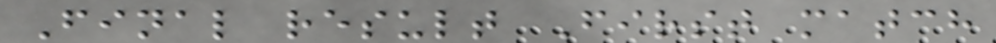Final result First match
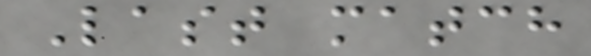Last match
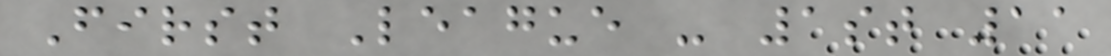First League - 1st 11
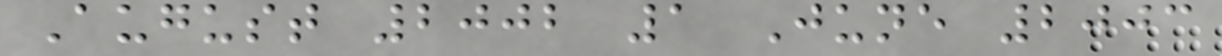August 2002 1 June 2003
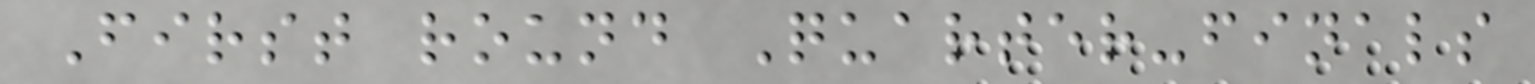First round Quarter-finals
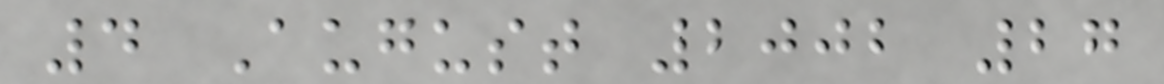4 August 2002 27
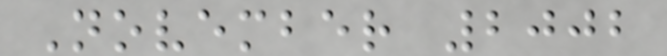November 2002
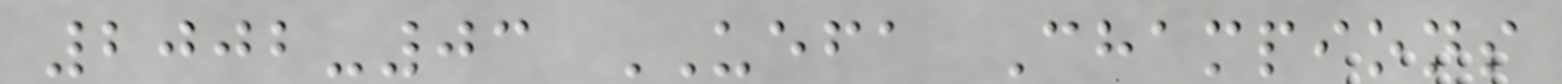2002-03 UEFA Champions
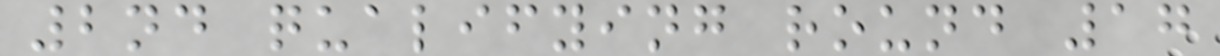2nd qualifying round 17
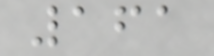161
